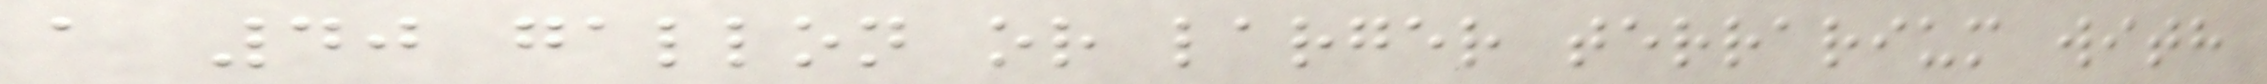a 40 gallon or larger terrarium with
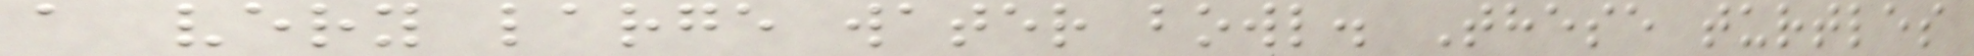a very large water bowl. These turtles
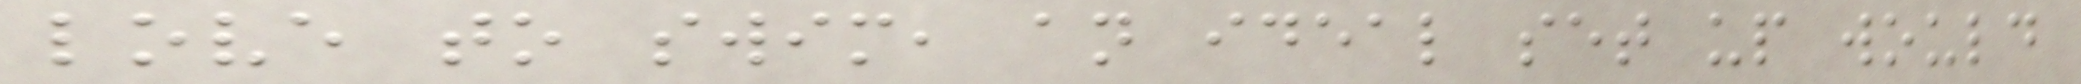love to swim, an ideal set up would
